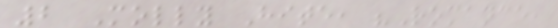2 Molly Hite, "Romance,
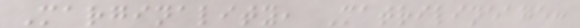Marginality, Matrilineage:
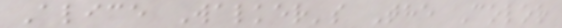Alice Walker's The Color
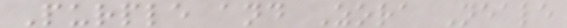Purple and Zora Neale
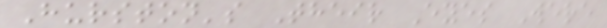Hurston's Their Eyes Were
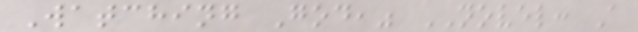Watching God," NOVEL: A
